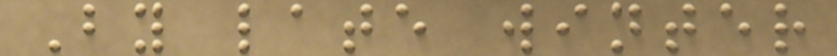By late winter
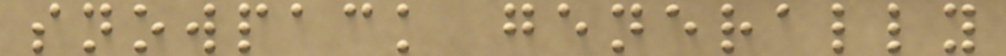snowpack generally
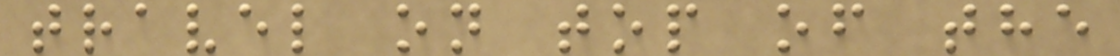travel on top of the
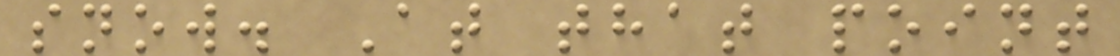snow. At that point
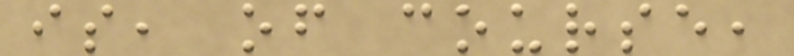is, of course,
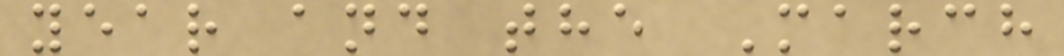year and the March
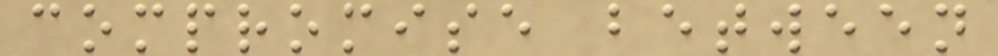compromise between
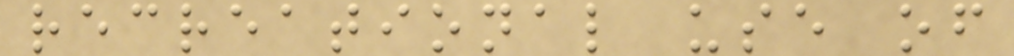recreational use of
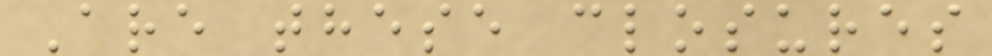Are these closures
